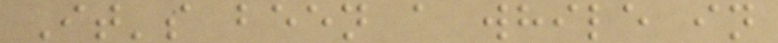It's been a while in
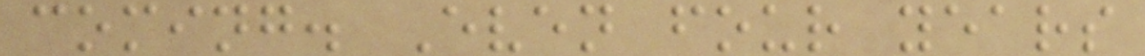coming. Even four years
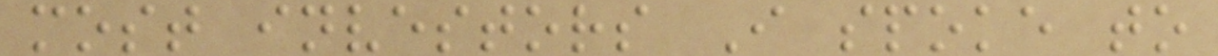most investors I spoke to
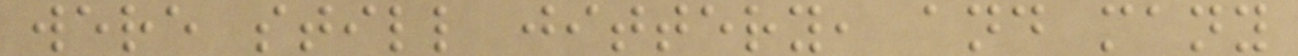were still jittery, and many
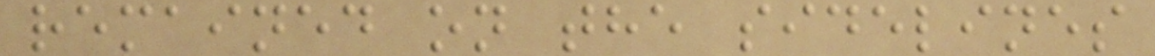remained on the sidelines
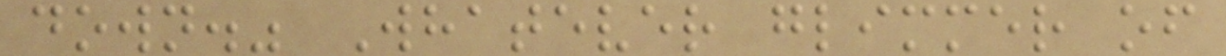down." Whatever glimmer of
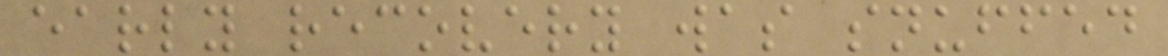early recovery was snuffed
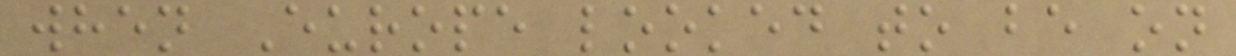when Europe looked to be on
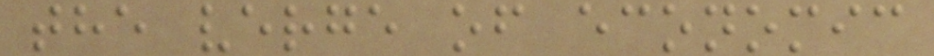the verge of economic
